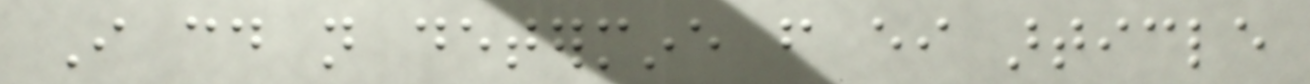I could not determine from either article
